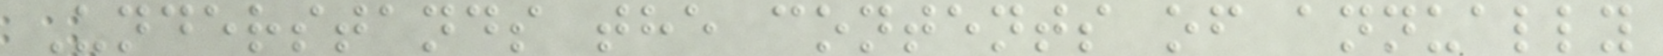Understands the contents of annually
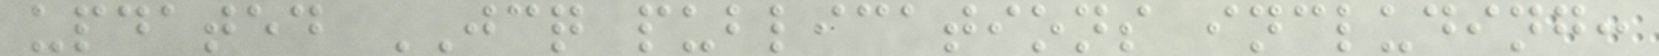updated JCQ publications including:
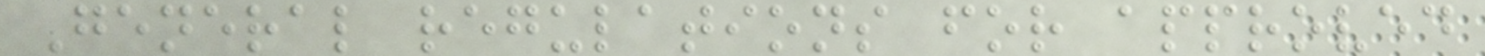General regulations for approved
